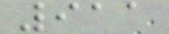911
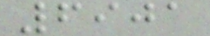6901
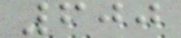600
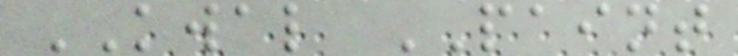KWAL PAINT
